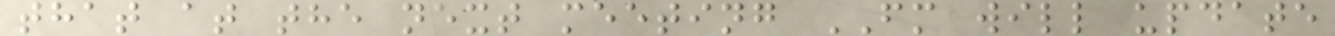that at the next meeting FM will update
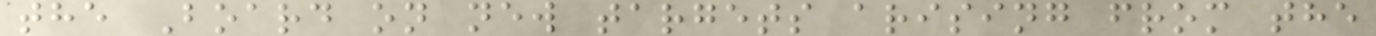the Board on new targets arising from the
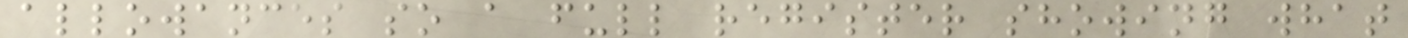allowances so a full register showing what
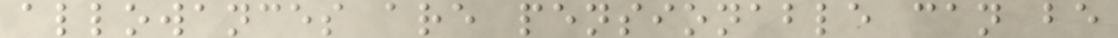allowances are pensionable can be
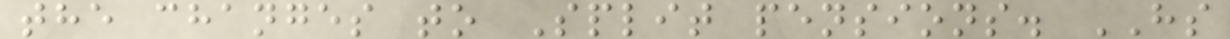the changes to Split pensions. HS
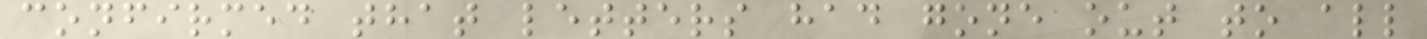confirmed that letters had gone out to all
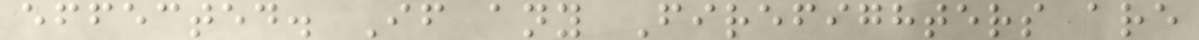effected. If any Firefighters are
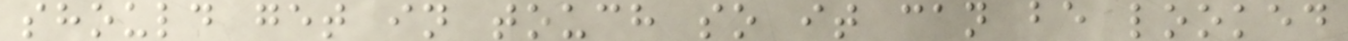should get in touch so it can be looked
